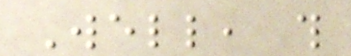Well, this
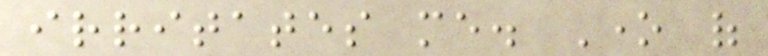irritates me. One of
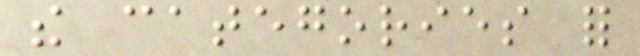the categories for
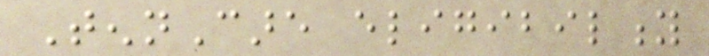TennCare eligibility
